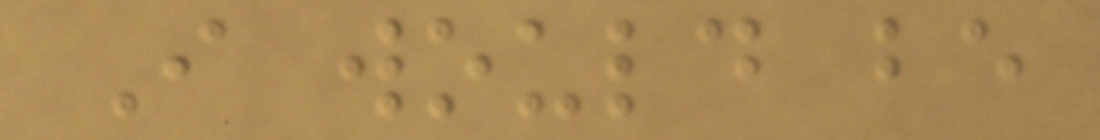I would be
